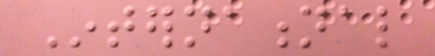International
